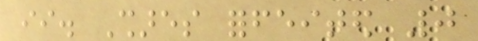ii. Shares forfeited 0
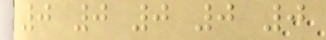0 0 0 0 0
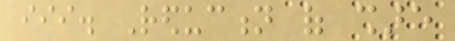iii. Reduction of share
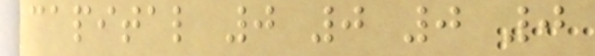capital 0 0 0 0
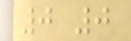0 0
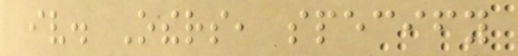iv. Others, specify
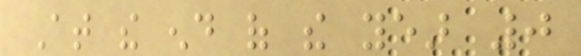At the end of the year 0
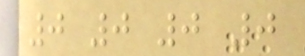0 0 0 0
